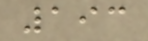193
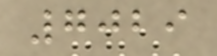7029
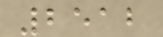2512
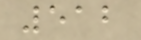512
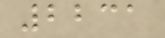2231
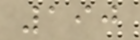190
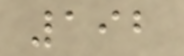192
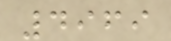4969
